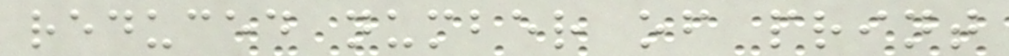reduced number of print
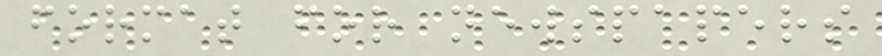format for newspapers
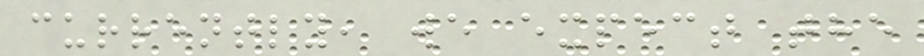currently, we expect the
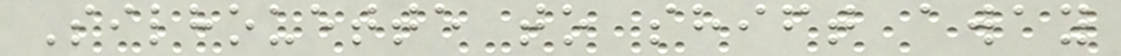Silhouette to shift away
